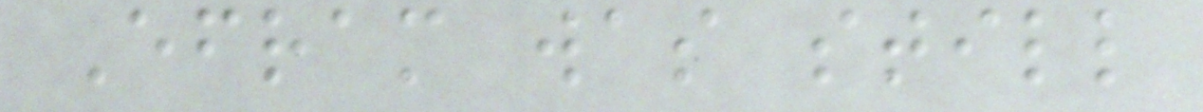Efram was still
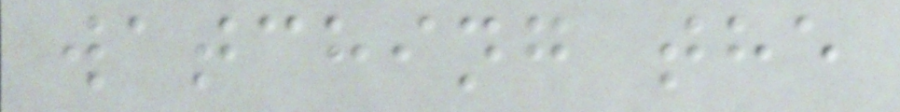watching the
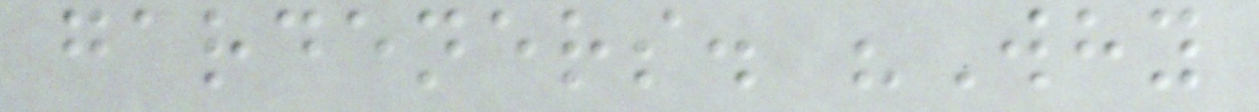gardeners. "Why
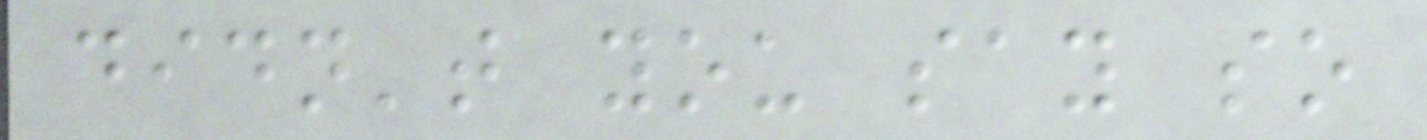didn't you say so
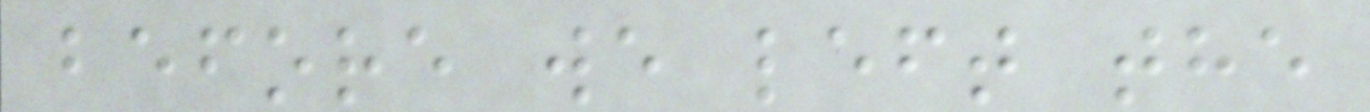before we left the
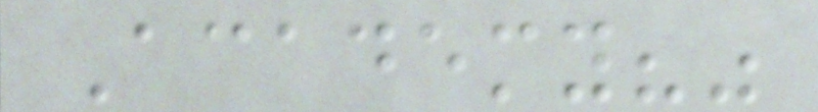Academy?"
